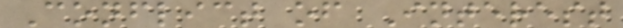Conflict of Interest
